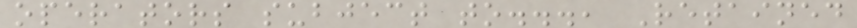operators subject to..., Retained
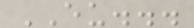EU...
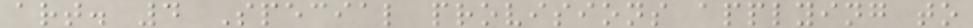art. 4 Special provisions applying to
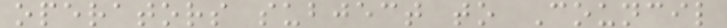operators subject to Council
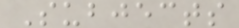Subjects
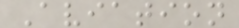Aviation
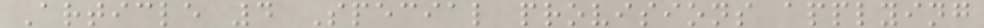Article 4 Special provisions applying
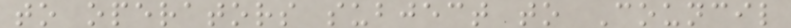to operators subject to Council
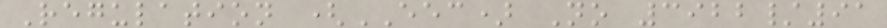Regulation (EEC) No 3922/91
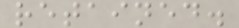retained.
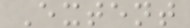Extent
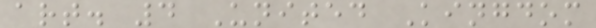art. 4 United Kingdom
